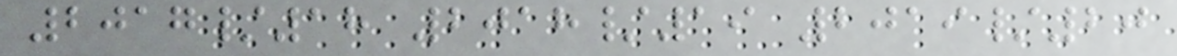2017/18 2018/19 2019/20
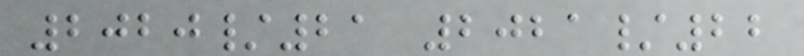2020/21 2021/22
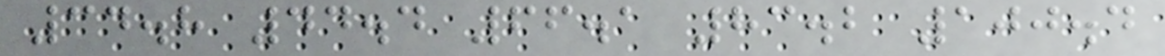34.8 44.4 66.1 83.2 100.4
